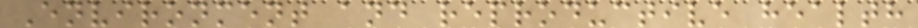Environment and reproductive health
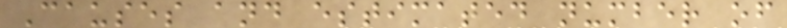Causes and estimated number of
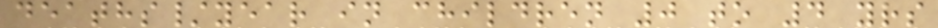deaths/year in children 0 to 4 yrs
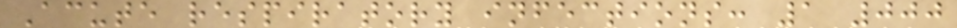Acute respiratory infections: 1 000
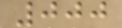000
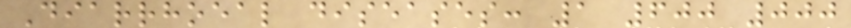Diarrhoeal diseases: 1 600 000
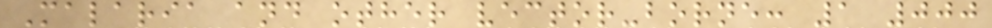Malaria and other vector-borne: 1 000
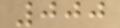000
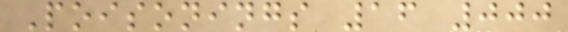Poisonings 16 000
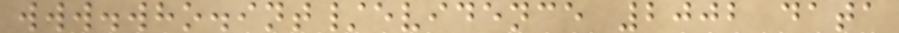www.who.int/evidence 2002 data
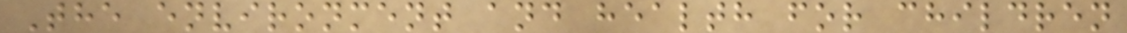The environment and health for children
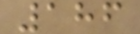186
